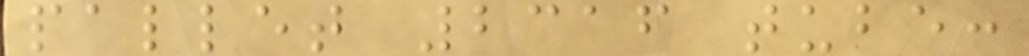pallet 2316 tube:
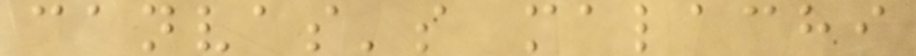canvas's malachi
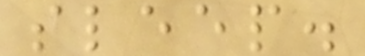sleep.
